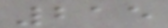215
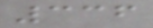336
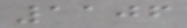1106
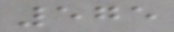575
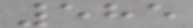585
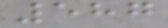587
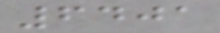6401
